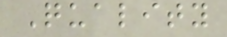Quality
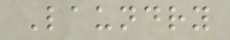Laundry
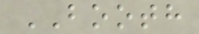BOOTH
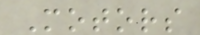Motors
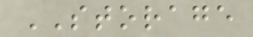STORAGE
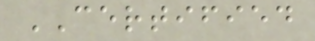CERTIFIED
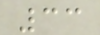33
